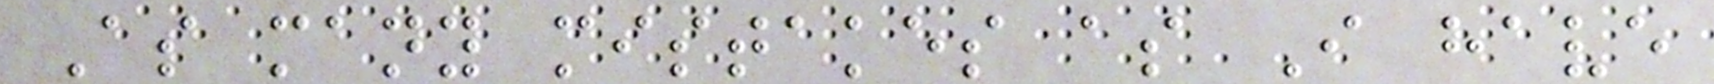As many mistakes as I have
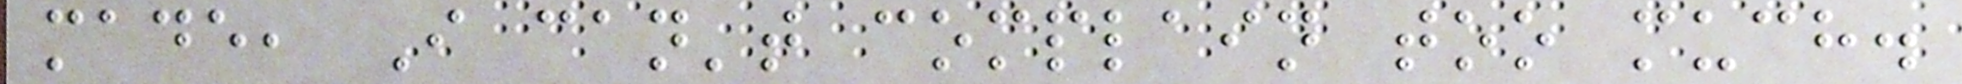made, I can't complain too much.
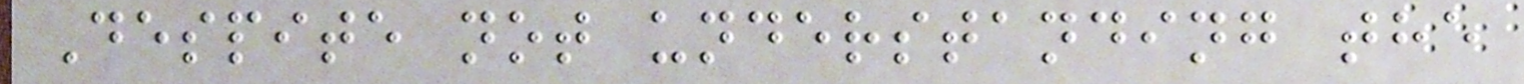Despite not understanding the
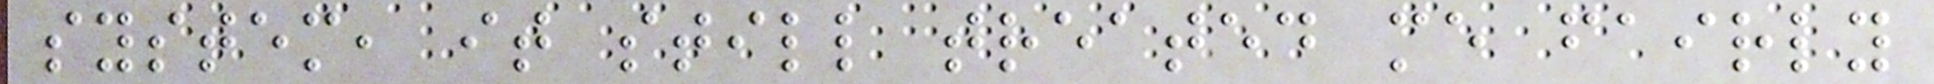system, it still treated me fairly
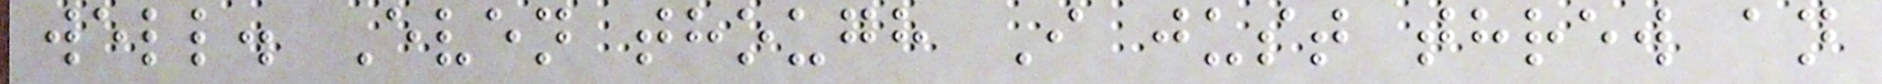well. Even though I just threw an
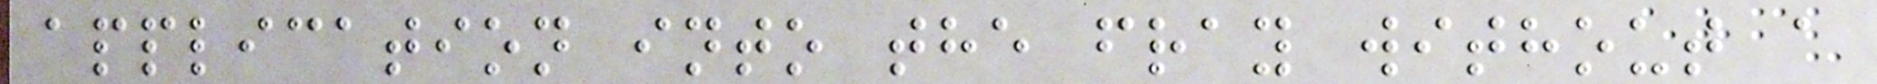application into the fray without a
